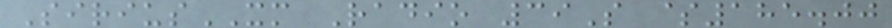SiriusXM Radio 39S $185.00
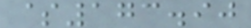$173.90
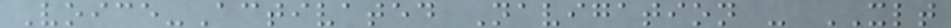Voice-Activated Navigation - XLT
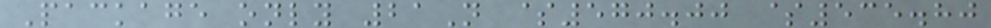Package only 21N $570.00 $535.80
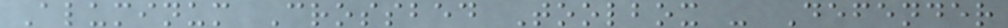Aluminum Crossbed Toolbox - Defender
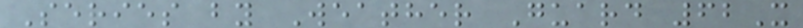Series by Weather Guard 62X
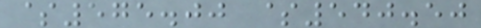$575.00 $540.50
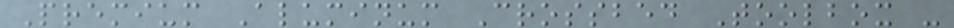Premium Aluminum Crossbed Toolbox -
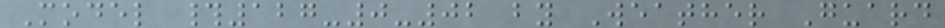Model #127-0-02 by Weather Guard
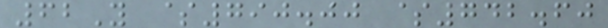62Y $790.00 $742.60
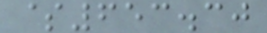$653.30
